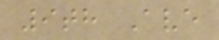9th Ave
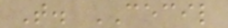T. CECIL
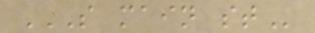S MAIN ST
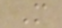M
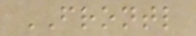FRONTL
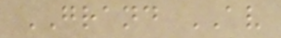GRAND AV
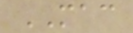MAC
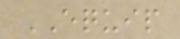EQUIP
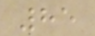85
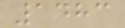1483
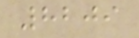8209
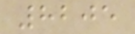8205
